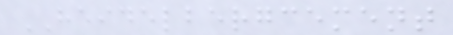HEIDELBERGCEMENT
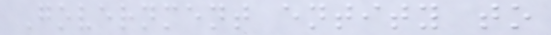Government entity to
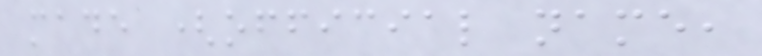made (official name,
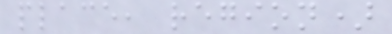place, region)
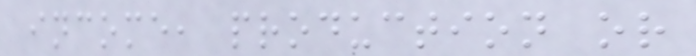income, production or
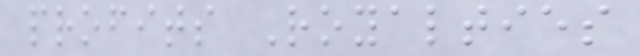profits Royalties
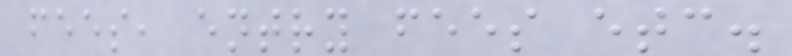fees, entry fees etc.
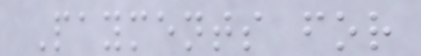Payments for
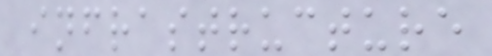infrastructure
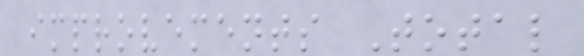improvements Total
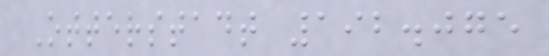Otterstadt 192.075
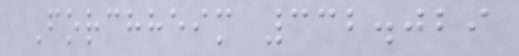Forchheim 332.029
